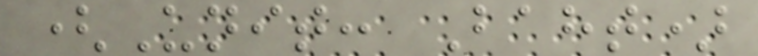(Unit: Baht)
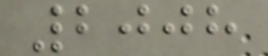2008
